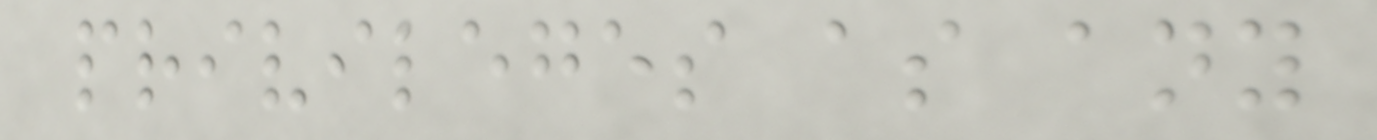privileges as any
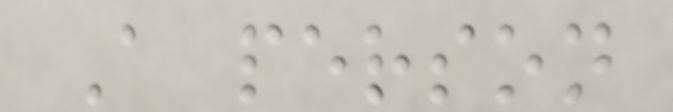A person
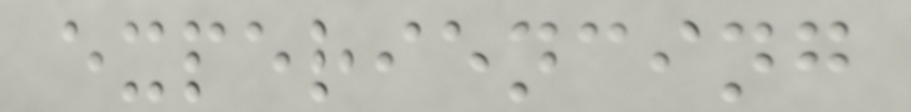experiencing
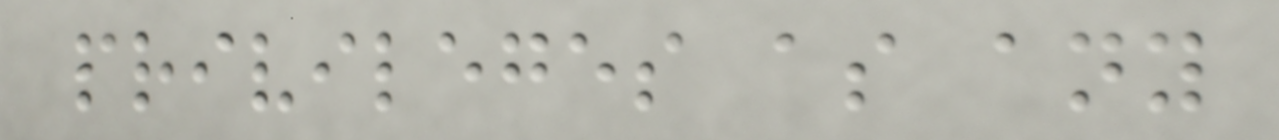privileges as any
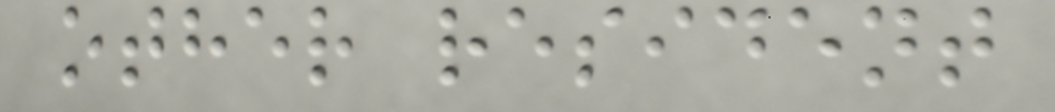other resident
